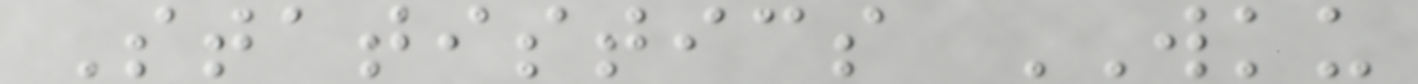Statistics WKU
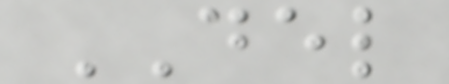DEL
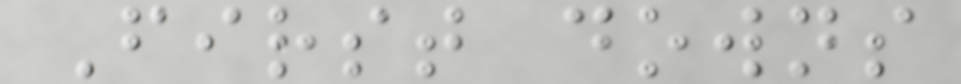First downs
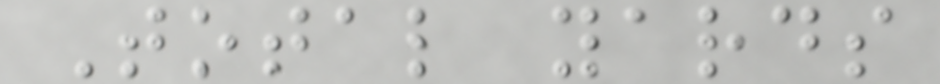Total yards
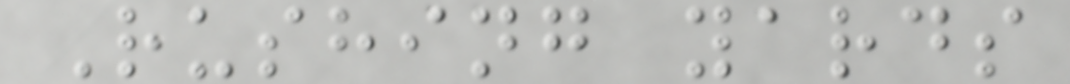Rushing yards
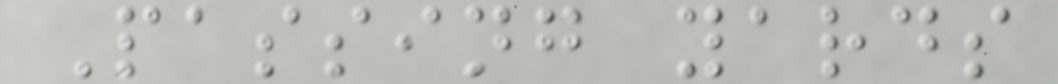Passing yards
